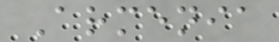Armenia
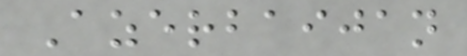Azerbaijan
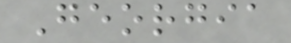Georgia
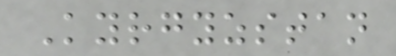Kyrgyzstan
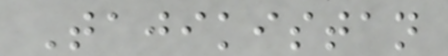Tajikistan
